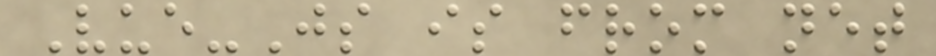Vue-Js is from net
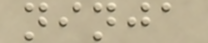ninja
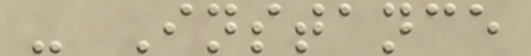- Instance
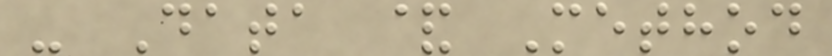- Data & Method
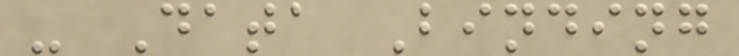- Data Binding
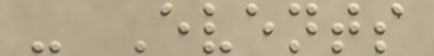- Events
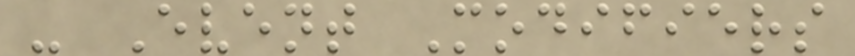- Event Modifiers
